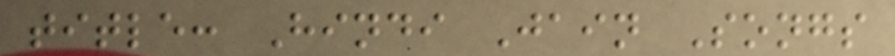title: Hindi Jain Songs
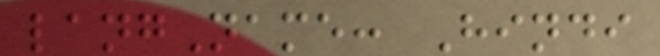langName: Hindi
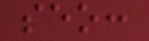seo:
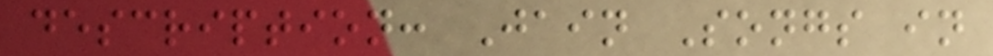description: Jain Songs in
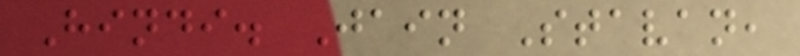Hindi. Jain Stavan,
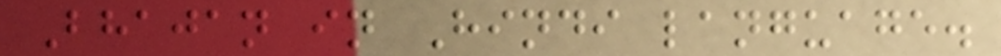Bhajan in Hindi language.
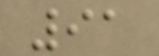91
